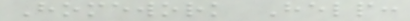Homework Help:
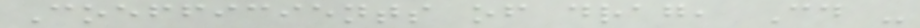Coefficients of drag, Cd -
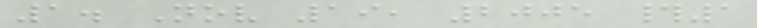1. Nov 19, 2005 #1
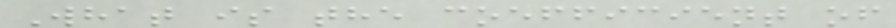What is the coefficient of
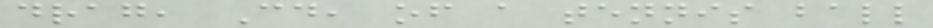drag, Cd, of a tennis ball
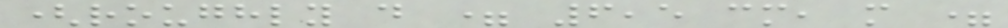(roughly d = 6,5 cm, m =
